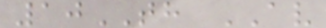10TH AV
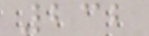232
